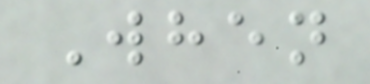When
